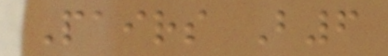Pairs B6
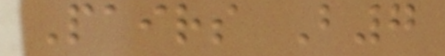Pairs B7
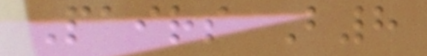Pairs B8
